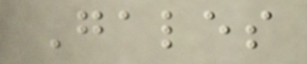Gales
